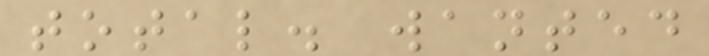total. wanted
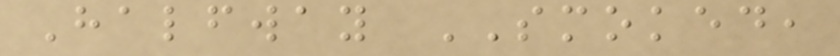Halfway SMOKED,
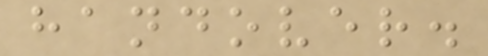handover.
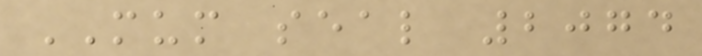MUM seal 2074
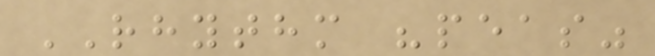RHYTHM "peas"
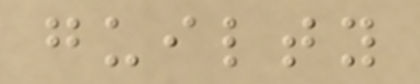guilty
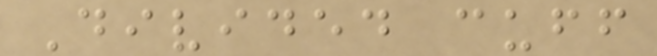Divided cuff
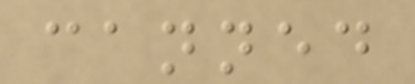canned
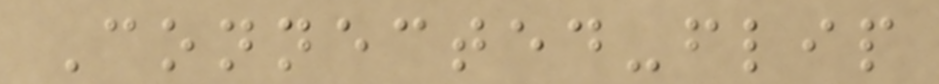Connected-flip
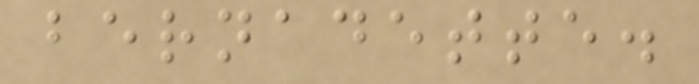bernadette.
